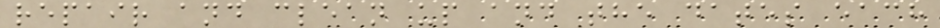repair and clean up and the dates each
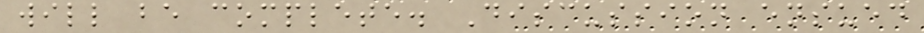will be complete. Discussion ensued
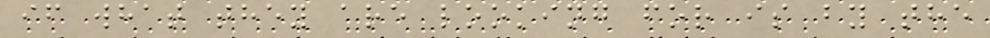if what they are looking for is by the
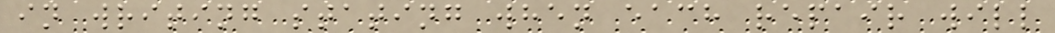in writing stating when each repair will
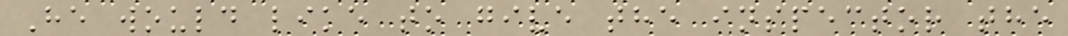He would like to give the inspector the
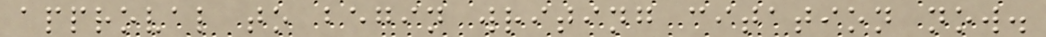approval to begin writing citation now.
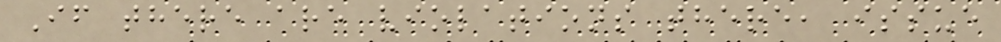If there are violations there, issue
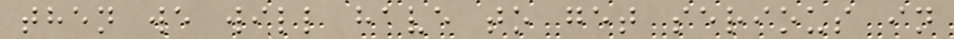then we will have to get serious in
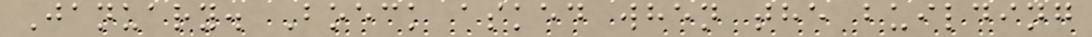January. Boeck asked when the building
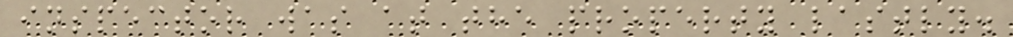inspector was at the property lastly.
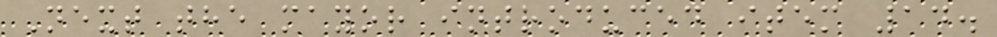Next the mayor introduced item 14.
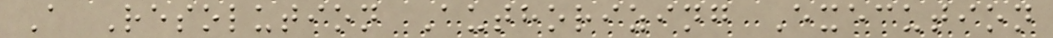A Resolution Authorizing Execution
